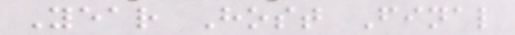Year Host Final
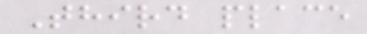Third place
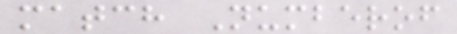match Numberof
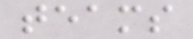teams
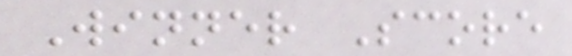Winner Score
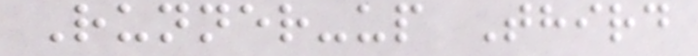Runner-up Third
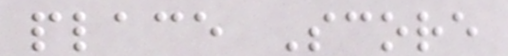place Score
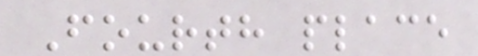Fourth place
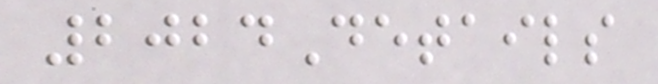2024Details
